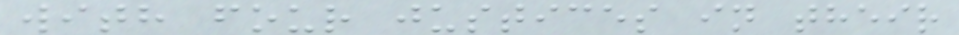with four justices in their
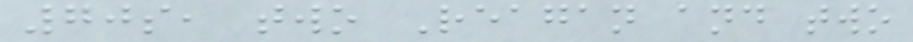70s, two Reagan and two
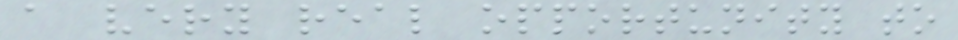a very real opportunity to
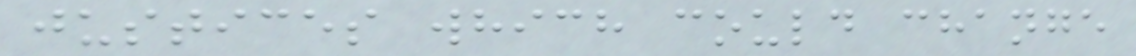justices which could change
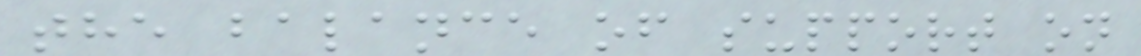the balance of support on
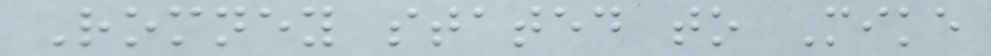Romney stated to Mike
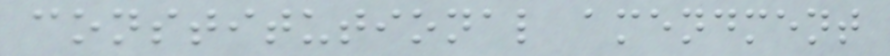constitutional amendment
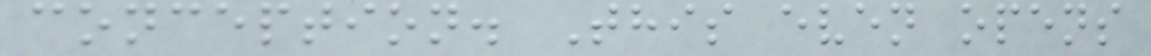conception. This even opens
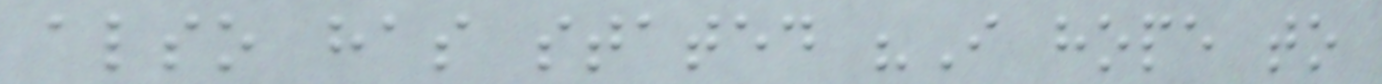also has stated "I hope to
